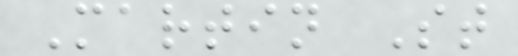Martin St
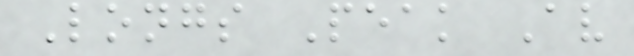Longs Peak Av
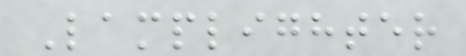Lamplighter
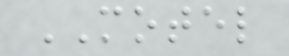MOTEL
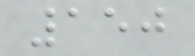150
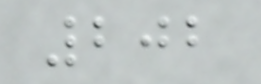202
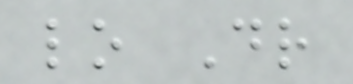lo Dr
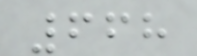668
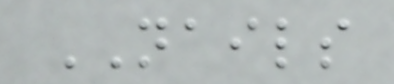NAILS
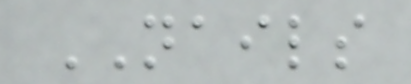NAILS
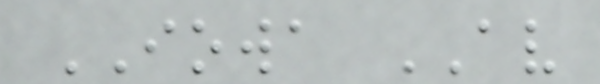IOWA AV
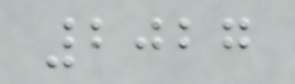2027
